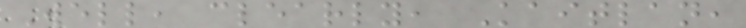Well, clearly, Kaitlan,
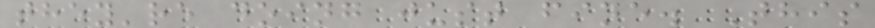they're doing just fine. This
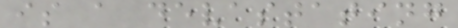is a devastating
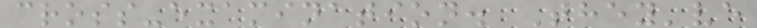cross-examination. They've
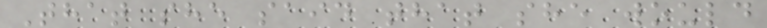That she said that she would
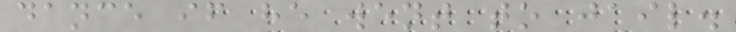dance if he went to jail.
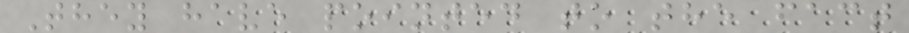They have pointed to the fact
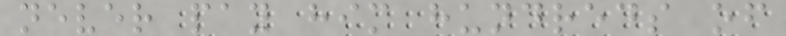never pay him hundreds of
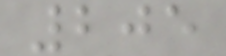205
